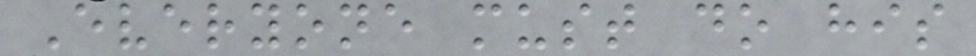Everyone must do his
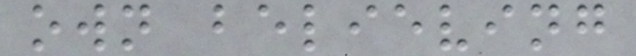own believing
